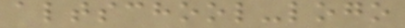altschool-logo
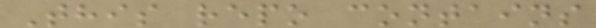This repo contains
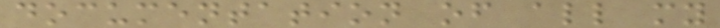documentation of all my
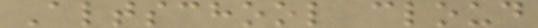Altschool cloud
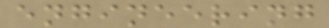engineering
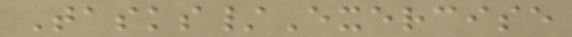Tasks/Exercise
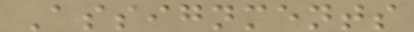Assignments
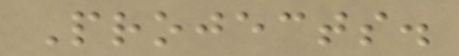Projects.
